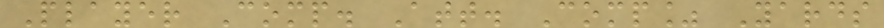Player Comp. Att. Comp% Yards
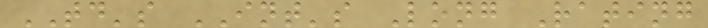TD's INT's Long Rating
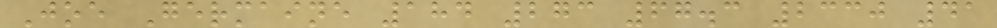Joe Germaine 184 273 67.3 2330 41
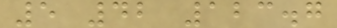5 42 123.7
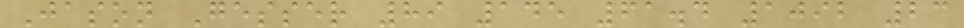Jason Gesser 89 145 61.4 1092 23
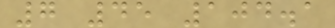7 45 104.1
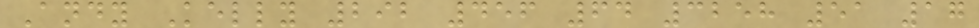Andy Kelly 292 456 64 3258 51 17
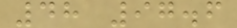48 97.6
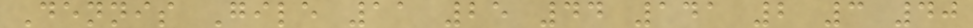Dennis Gile 11 25 44 141 2 3 40
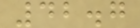42.7
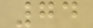74
